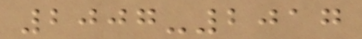2007-2017
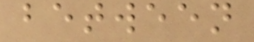between
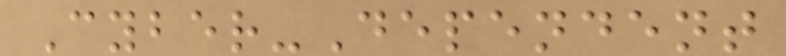Cyber-Dependent
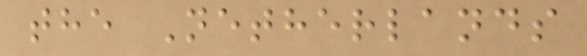the Netherlands
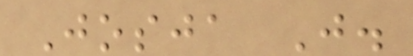Josja J.
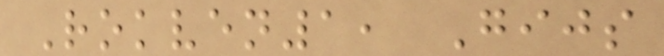Rokven1, Gijs
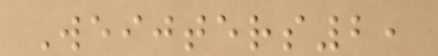Weijters2,
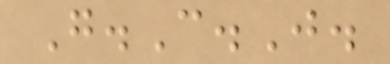G.C.J.
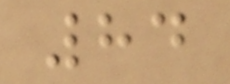84
